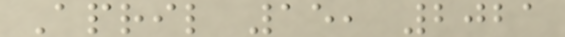April 15, 2021
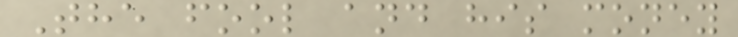The fool and his money
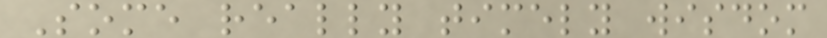Some really timely wisdom
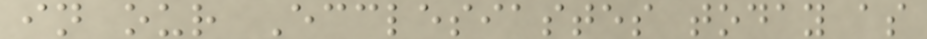in our Ecclesiastes today as
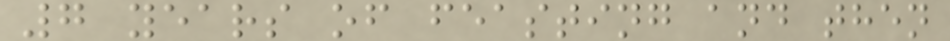7 years of feasting and then
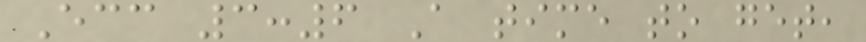Ecc 3:6 A time to get,
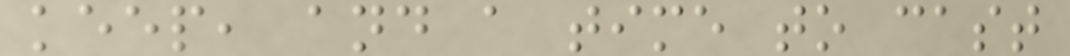keep, and a time to cast
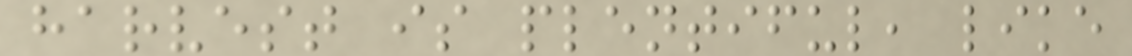harvest is plentiful, like
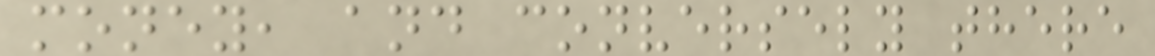money, and conversely there
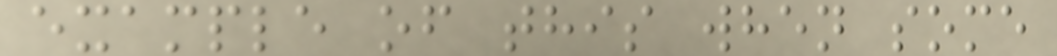example of this when some
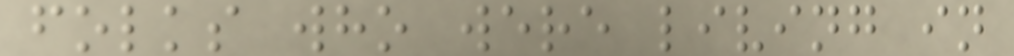folks who were living in
